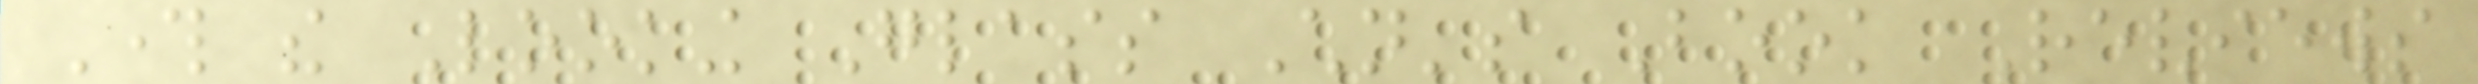Through the Looking Glass Children's Book Reviews
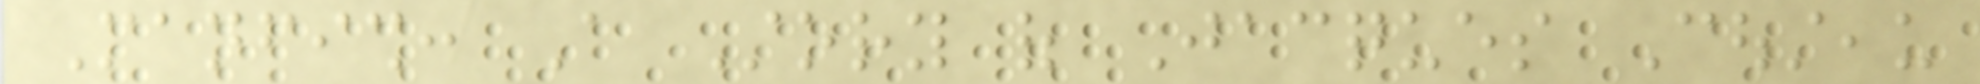Manfish: A Story of Jacques Cousteau
